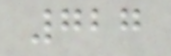727
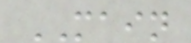MAIN
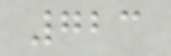723
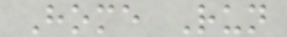Home Run
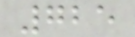725
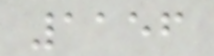1156
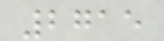2715
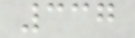337
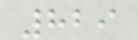829
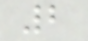2
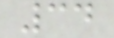34
